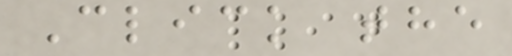Click the
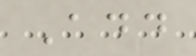Add
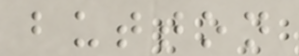button
